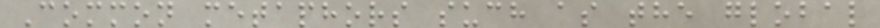Common metaphors such as the global
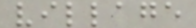village
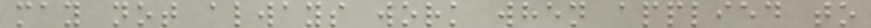may not always work when applied to
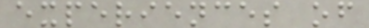experiences of
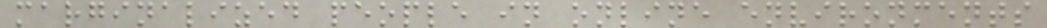marginalized people in online environments
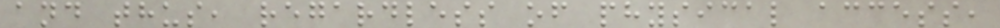and thus, regardless of physical access,
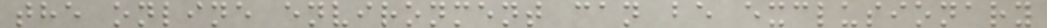the online environment can be exclusionary
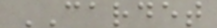CARDET
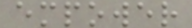empower
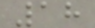18
